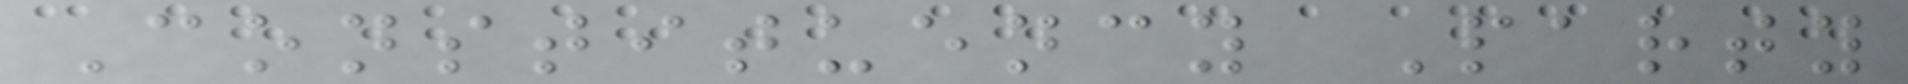Constituency Party
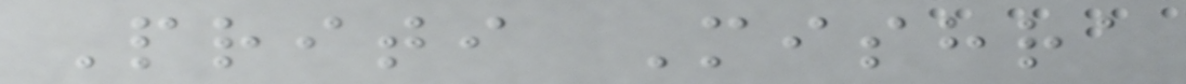Priti Mishra
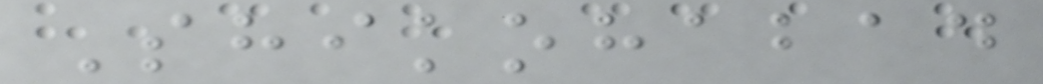Shikohabad
